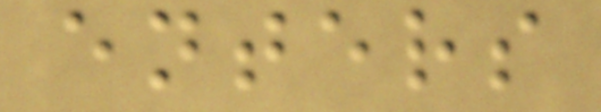enters
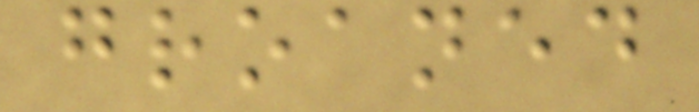groaned
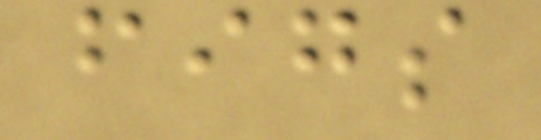figs
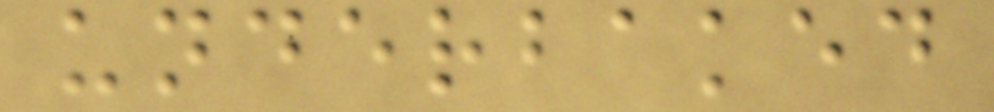underbaked
